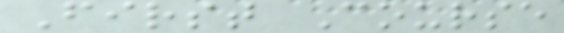First Course
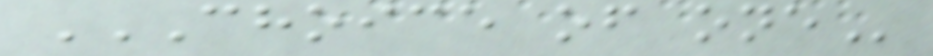CHOICE OF ONE
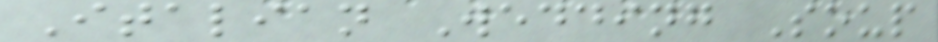Italian Wedding Soup
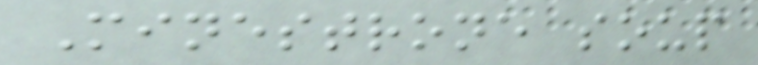Minestrone soup
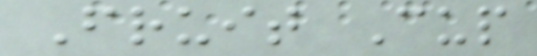Fruit Cup
